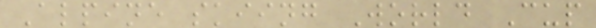Alpine skiing World Cup
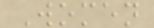Women
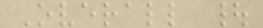Overall |
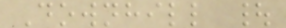Downhill |
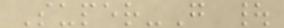Super-G |
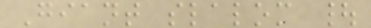Giant slalom |
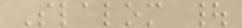Slalom |
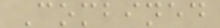Combined
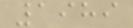1989
